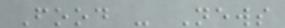Food - News
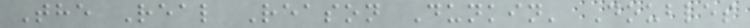The Real Reason Dunkin' Doubles
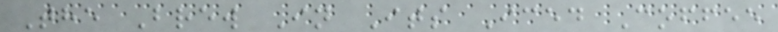The Brew In Its Iced Coffee
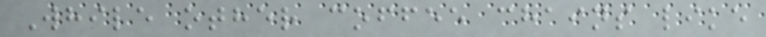While other coffee chains like
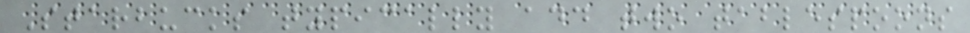Starbucks typically add two tablespoons
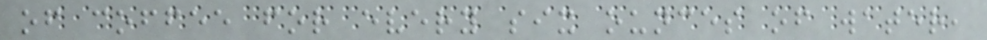of coffee for every six ounces of water,
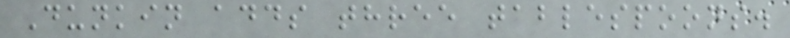Dunkin adds three tablespoons.
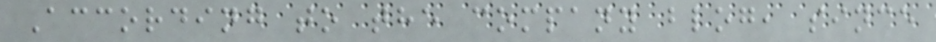According to the company blog, since
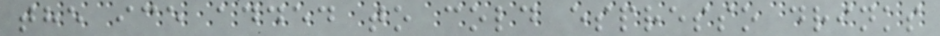the ice added to cold espresso drinks
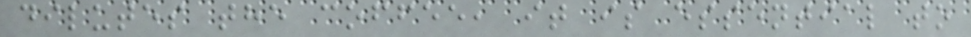dilutes the coffee, it is essential to
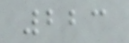223
